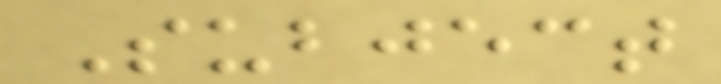Subject
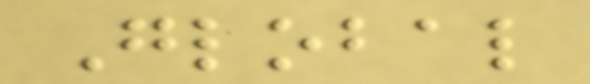Global
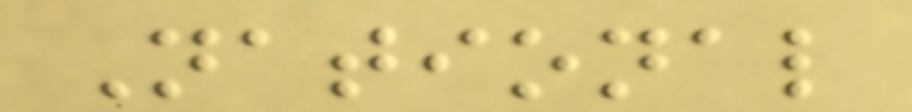National
